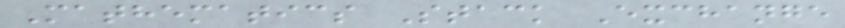Mathematics Stack Exchange
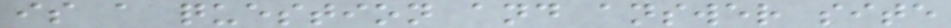is a question and answer site
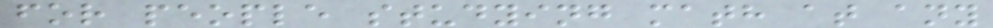for people studying math at any
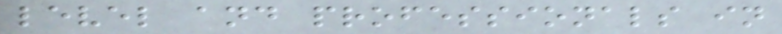level and professionals in
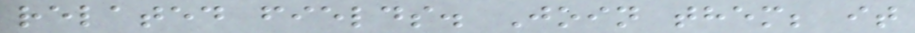related fields. Join them; it
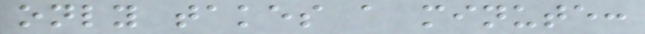only takes a minute:
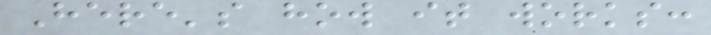Here's how it works:
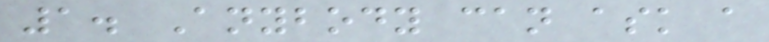1. Anybody can ask a
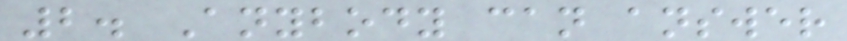2. Anybody can answer
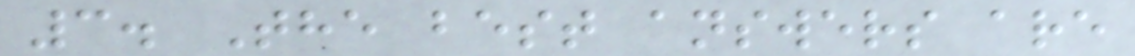3. The best answers are
